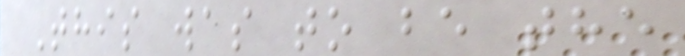This was to be the
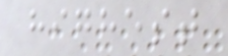highest
